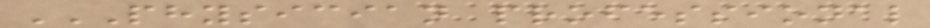PHYSICIAN PROFESSIONAL
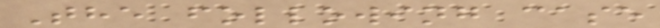The following case
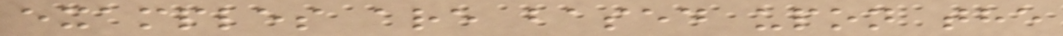examples are based upon the
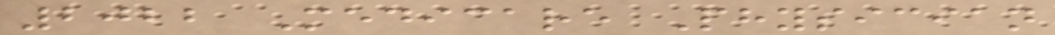2022 Medicare Physician
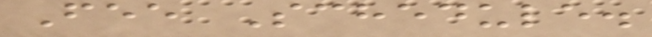Fee Schedule.
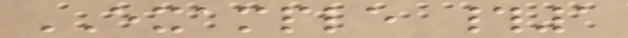EXAMPLE #1
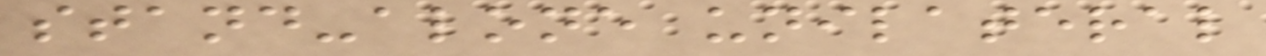stand-alone unilateral
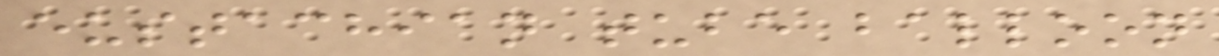eustachian tube balloon
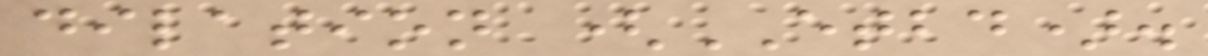dilation (ETBD).
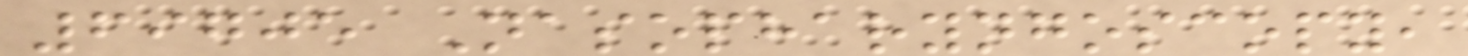69705 Nasopharyngoscopy,
